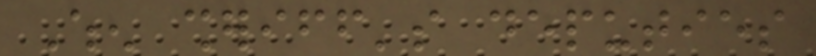When sheriff's deputies
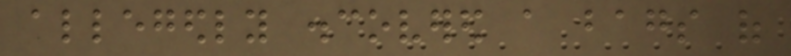allegedly discovered a bags of
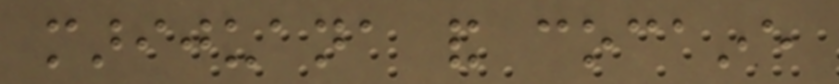marijuana and cocaine
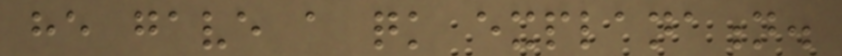he gave a quick explanation.
